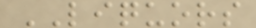LIQUORS
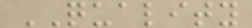QUALITY
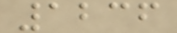1236
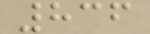836
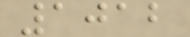1012
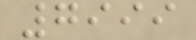7999
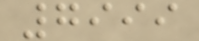7999
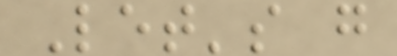Let's g
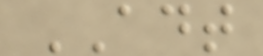ADT
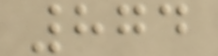874
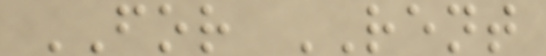FOR RENT
